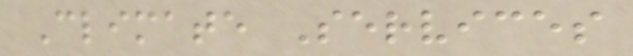Climate Services
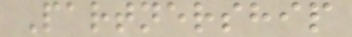Partnership
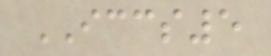ICCS5
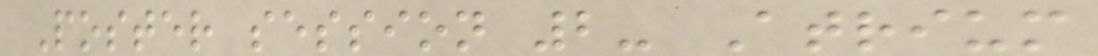Poster session 2- Atrium
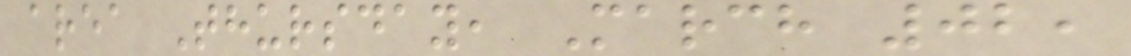area Thursday, March 02,
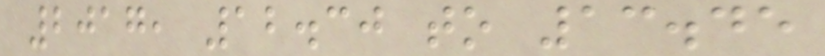2017, 12.30 to 13.45
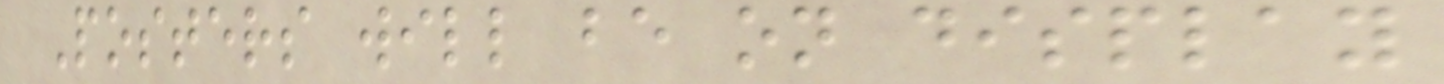Posters will be on display
